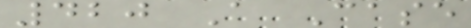420 A Case
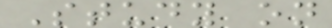Study on
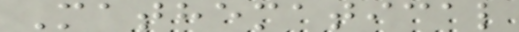Mathematical
